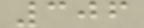306
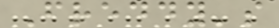Freddy's
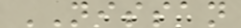NISSAN
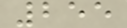255
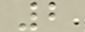2
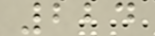224
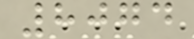8074
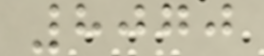8070
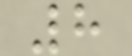8
